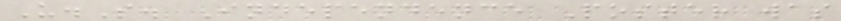U.S. Independence Poster was
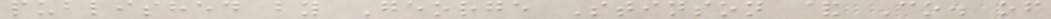published by George Stinson & Co. of
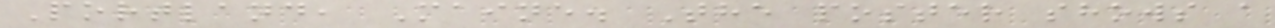Portland, Maine. The poster shows a
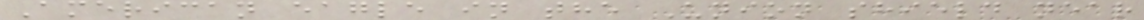American eagle in the Union shield near
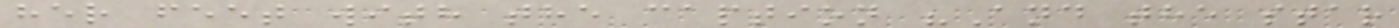her feet with the caption "And the star
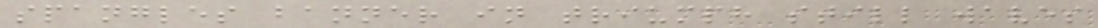spangles banner in triumph still waves
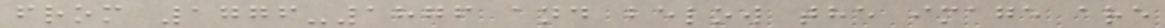from 1776-1876 and below the image are
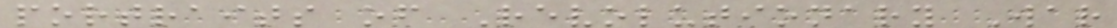portraits of Revolutionary War
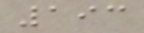193
